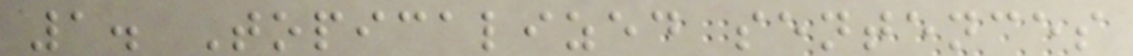1. Topicalized sentences
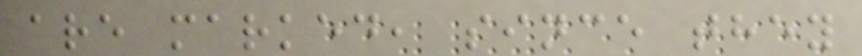are marked, since they
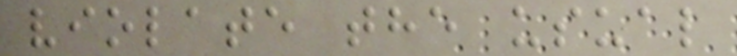violate the usual
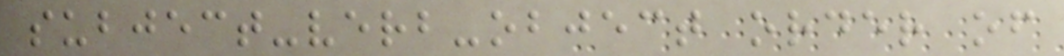subject-verb-object order of
